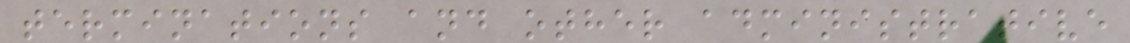terminations and other administrative
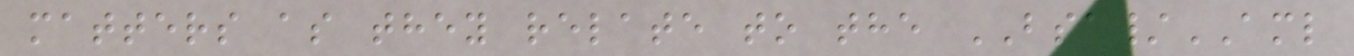matters as they relate to the BSA/AML
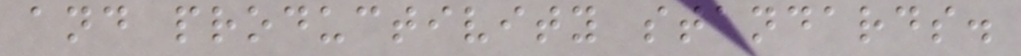and productivity standards.
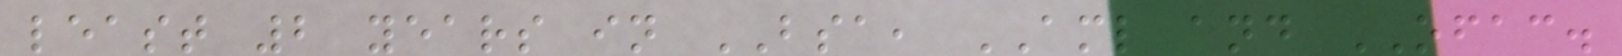least 2 years in BSA, AML and OFAC.
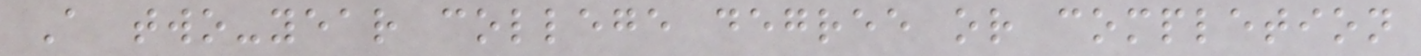A two-year college degree or completion
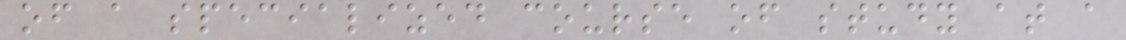of a specialized course of study at a
